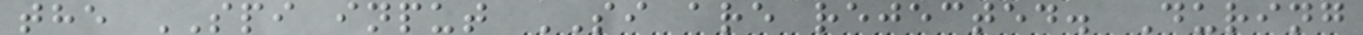the SPI input SI are rejected. During
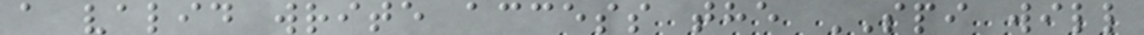a valid write access the SPI will
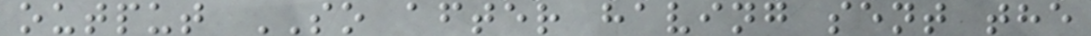output SO after having sent the
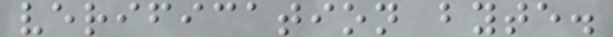verification byte.
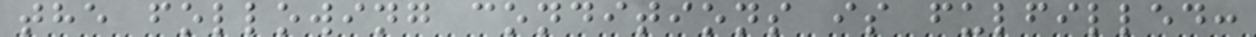the following conditions is fulfilled:
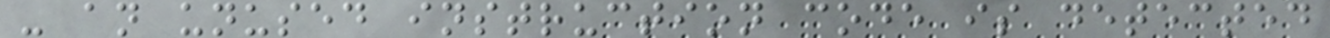- an unused instruction code is detected
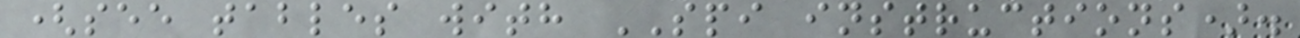(see tables with SPI instructions).
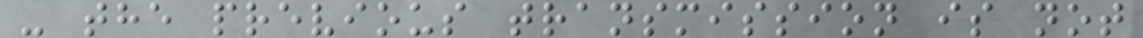- the previous transmission is not
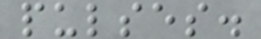pulses.
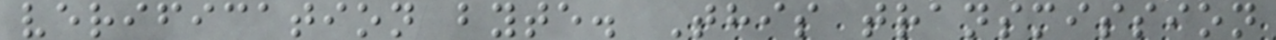verification byte. This transmission
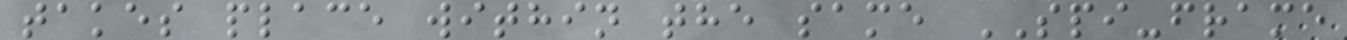takes place within the same SPI-frame
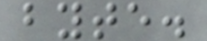byte.
